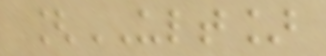[ULT]
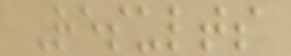Results
